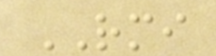RMI
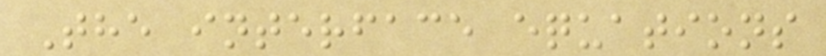The interface equations
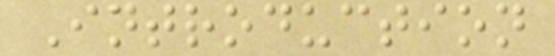Introduction
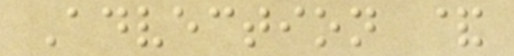Advection &
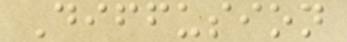Diffusion
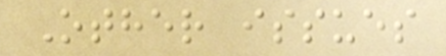Other issues
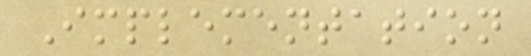Implementation
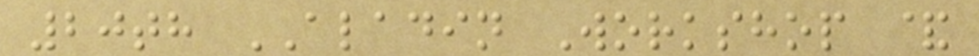20th ALADIN Workshop &
